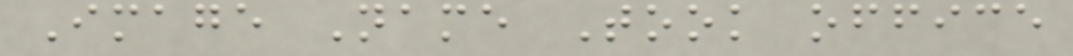Image Name Took office
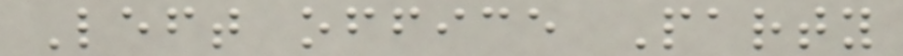Left office Party
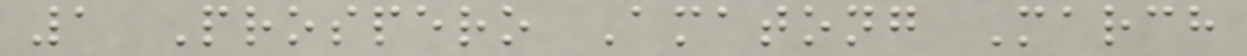1 Prospero Amatong March
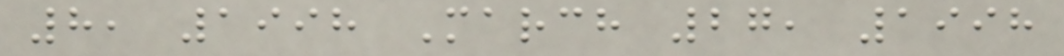8, 1998 March 27, 1998
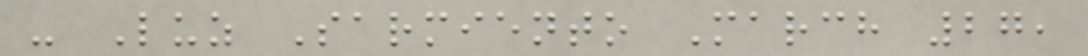- Luz Sarmiento March 27,
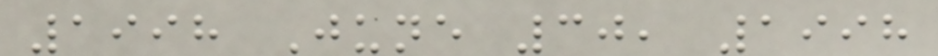1998 June 30, 1998
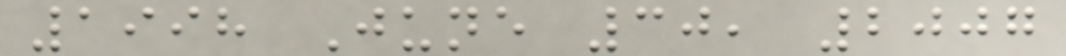1998 June 30, 2007
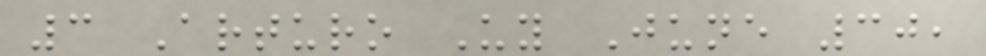3 Arturo Uy June 30,
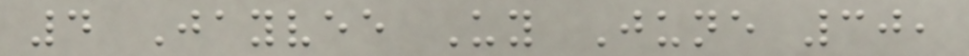4 Jayvee Uy June 30,
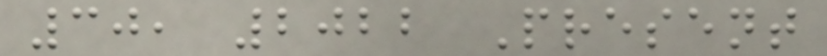30, 2022 Present
